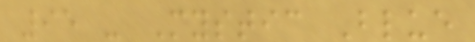95 - Mystic Blue
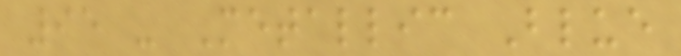95 - Metallic Blue
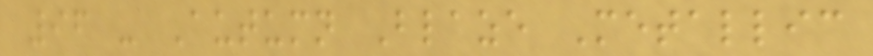96 - Autumn Blaze Metallic
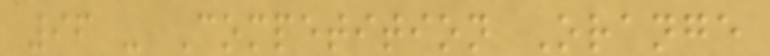96 - Competition Orange
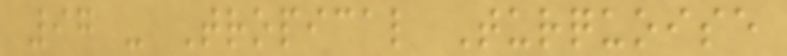97 - Tropical Turquoise
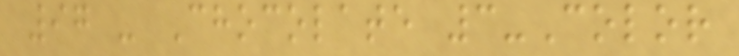97 - Chocolate 3-Color
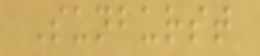Sunburst
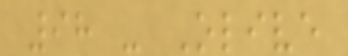98 - Olive
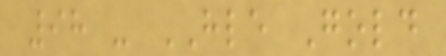98 - HLE Gold
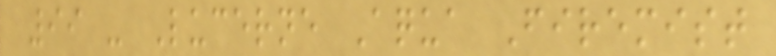99 - Lucerne Aqua Firemist
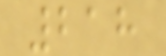218
